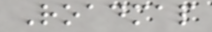Roadmap
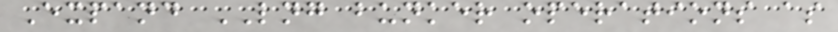Expand LNG bunker operations as
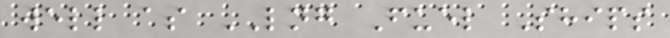well as LNG Fuel Ships
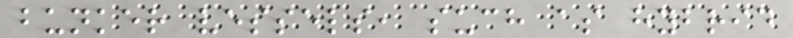bunker vessels, such as hybrid
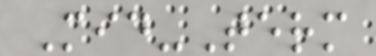Mid-Term
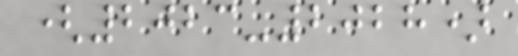(2023-2028)
